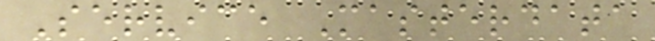Service Masterdata
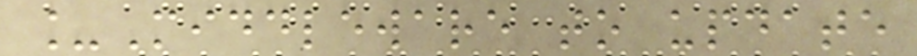_Middleware to update
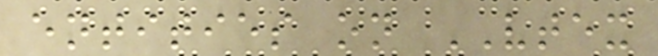entities on VTEX
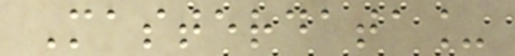Masterdata_
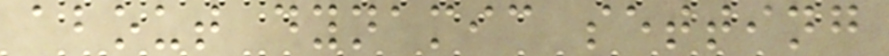about dynamic setting
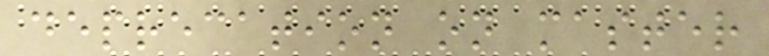deprecation on master
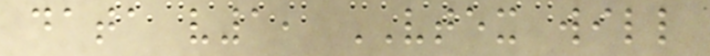data v1, VTEX will
